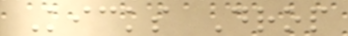Kicks Drop
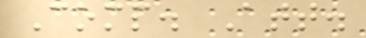Comp. Att.
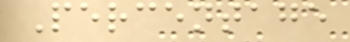Percentage
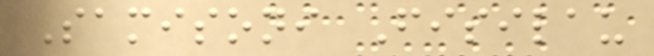Samisoni Fisilau
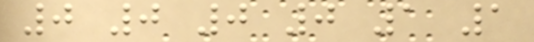0 0 0 0 1 1
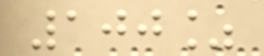100%
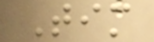Tim
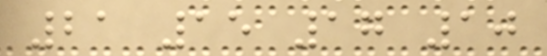21 15 17 10
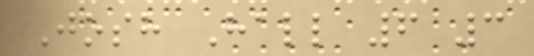Josh Hall 6 3
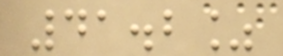41.2%
